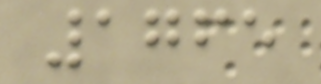1765
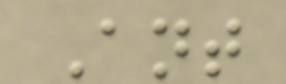Ant
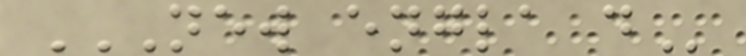NEW ENGLA D
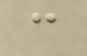c
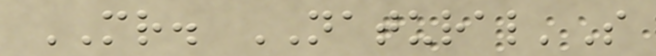MR. NATURAL'S
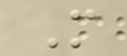M
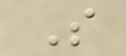S
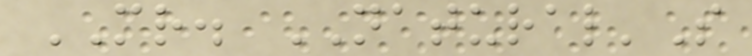MR. NATURAL'S
